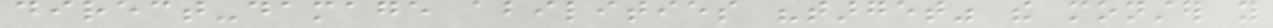direct-damage abilities "target" the monster you
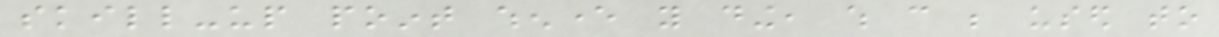skill-up point whenever you ding, which can be used to
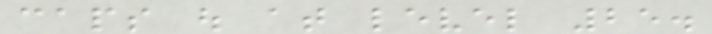caps out at level 25.
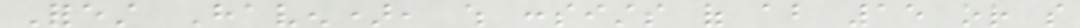Forest Haven), which consists of about 15 or so
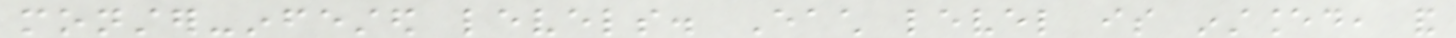monster-infested levels. Each level is instanced, and
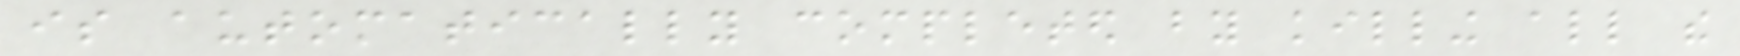is automatically completed by killing all the
